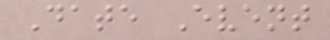Date Event
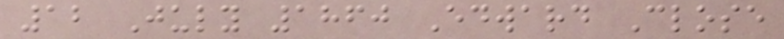12 July 1860 Edward Close
